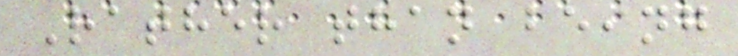Rather than being
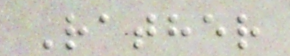Rather
